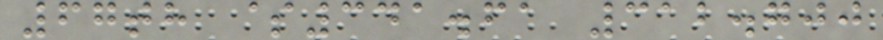67th $341.61 312.700
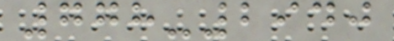778-2940
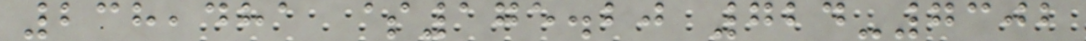238,481 $175.20 724-7302
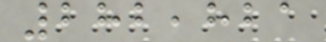282,821
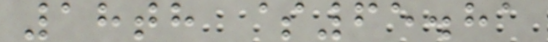18th $65.81
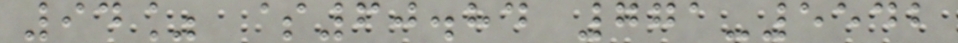94% $60.84 771-5542
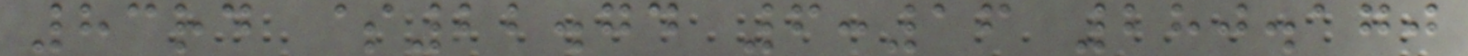83rd $22.74 6:16 280.170
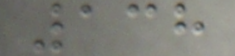138
